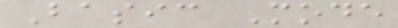Basic Mode
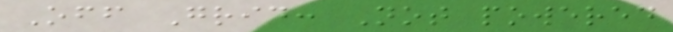Off Grid: Not powered
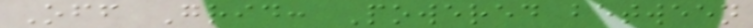Off Grid: Powered between
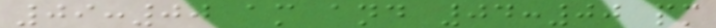09:00 am and 04:00 pm
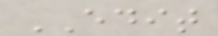EDIT
